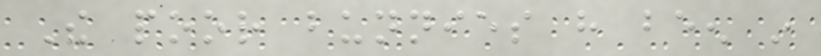The poor bunnies have been in
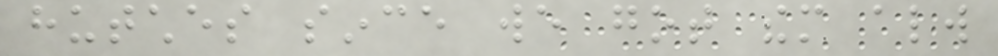hutches since we got them always
